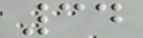34
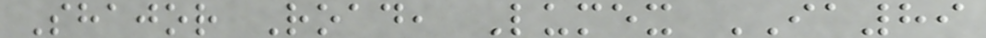Shajor Road, Lumex IA89
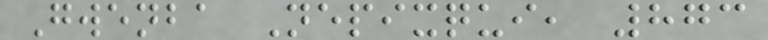Gwenba Nepixqui, 873
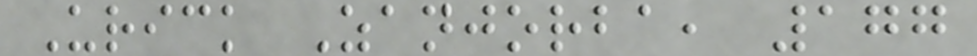Urick Zanjorba, 177
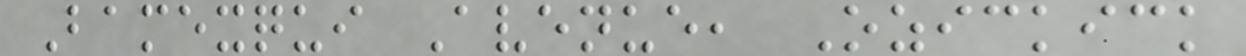Bamexqui Avenue, Ozickick
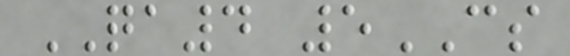QA4 5CS
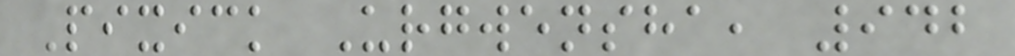Pixick Urgwensha, 942
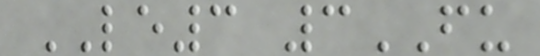LE3 3FU
